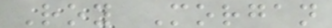Roy Morgan
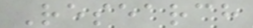Research
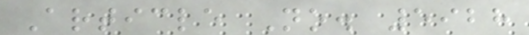Article No. 5928
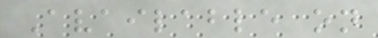Available on
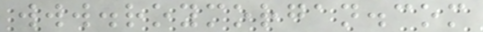www.roymorgan.com
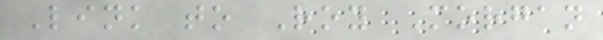Link to Roy Morgan
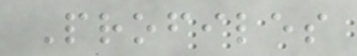Profiles
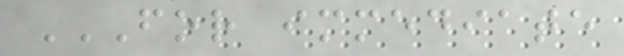FOR IMMEDIATE
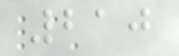210
